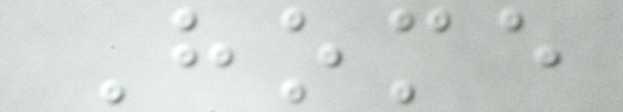Home
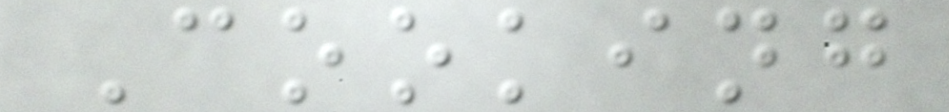Cooking
